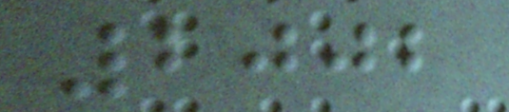2002
